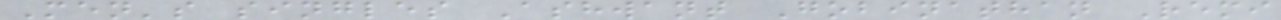Men's singles Ashwant Gobinathan Remi
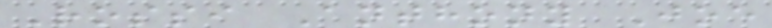Rossi Anthony Joe
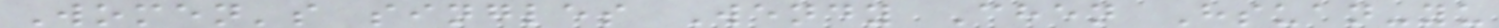Women's singles Wendy Chen Hsuan-yu
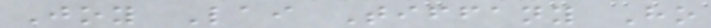Joy Lai Tiffany Ho
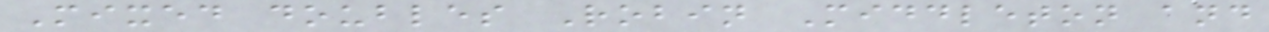Mixed doubles Robin Middleton and
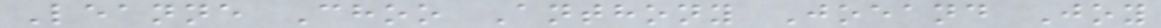Leanne Choo Anthony Joeand Joy
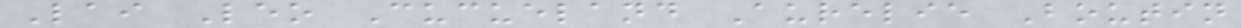Lai Leo Cucueland Aurelie Boutin
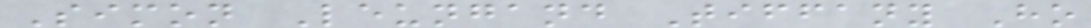Simon Leungand Tiffany Ho
